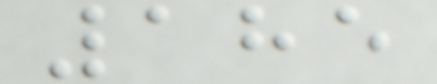185
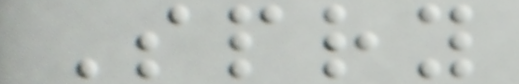Spry
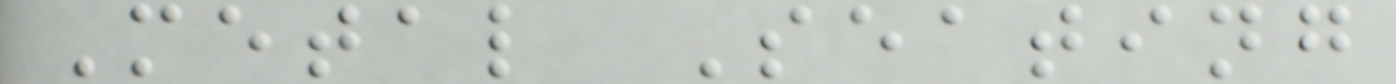Metal Seating
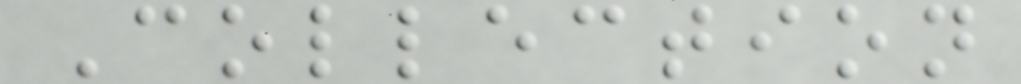Collection
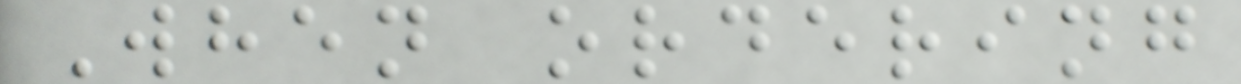When ordering
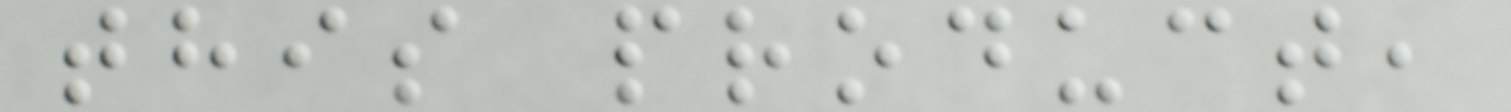this product,
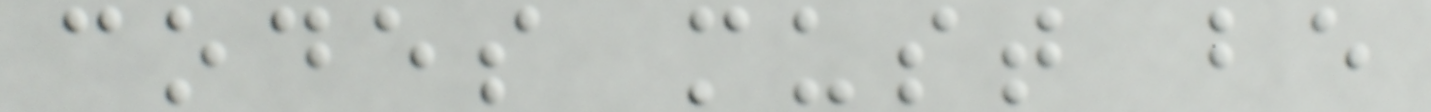codes must be
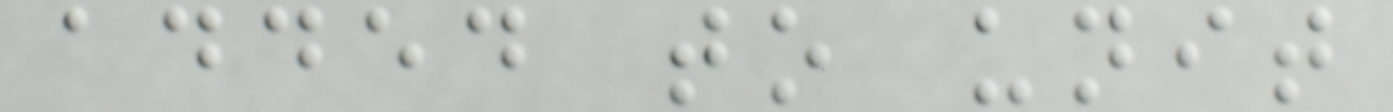added to unit
